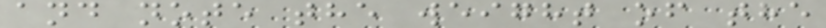and note the weight of the
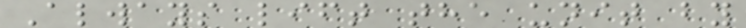Always lift the unit by
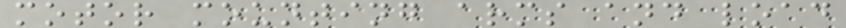motor mounting arms and load
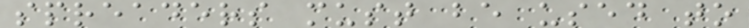spreaders must be used to
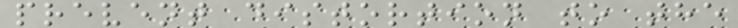prevent distortion to the
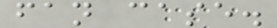fan case.
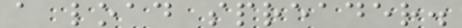a load spreader.
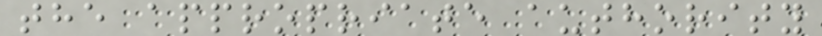the appropriate authority
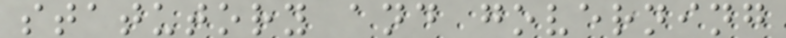statutory and governing
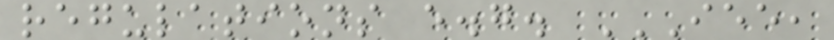regulations e.g. IEE,
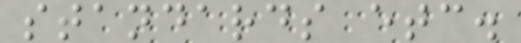standards etc.
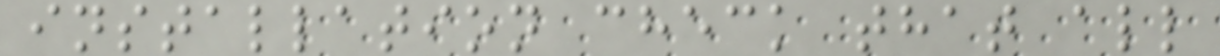installation check that all
